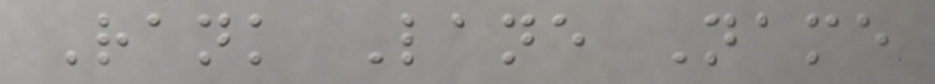Rank Lane Name
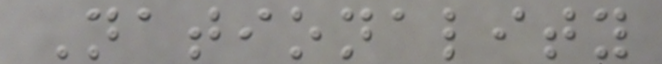Nationality
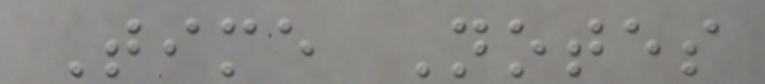Time Notes
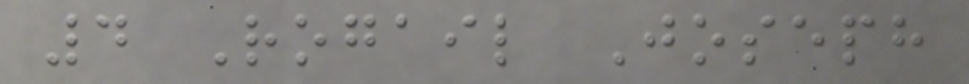4 Rogail Joseph
